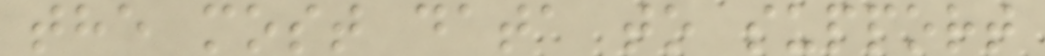the most data to support
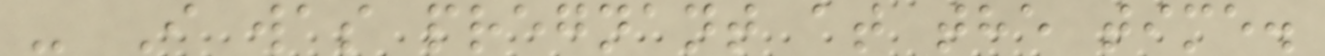- I was pregnant at the time.
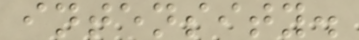intensity.
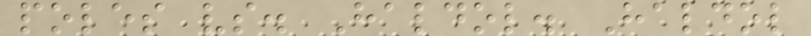poles vs. Haldol. Haldol
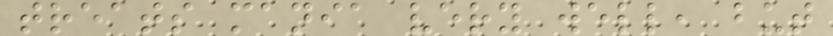treats mania very well, but
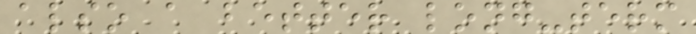also a better long-term
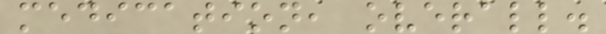medication, overall.
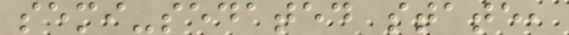semi-sedated state,
